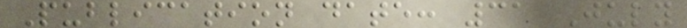Publication date: 31 July
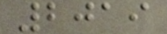2019
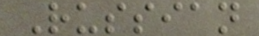Russian
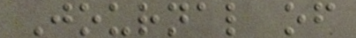Journal of
